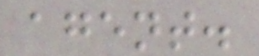agent.
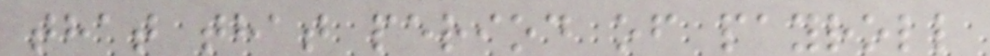that that period of payroll
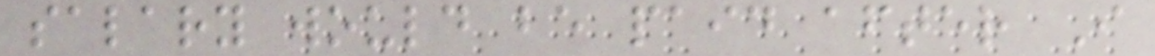salary would be paid after I
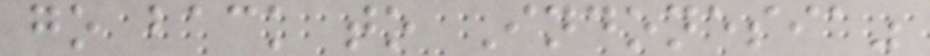go back to Indonesia"
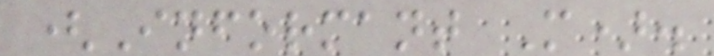(Informant M).
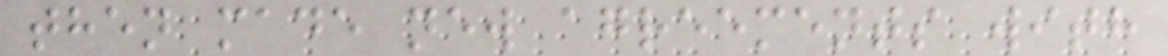then made new agreements with
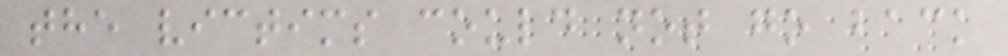the victims could not go back
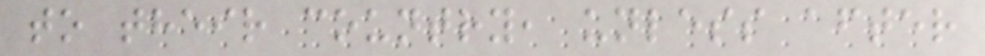to their country, unless after
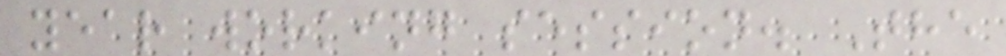year working session. The
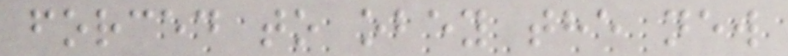forced to obey the new
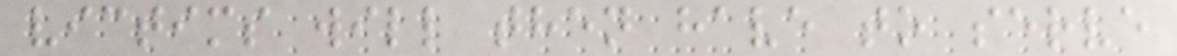victims will then have to serve
